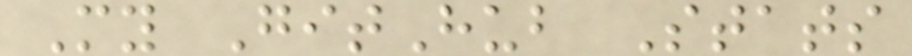My GitHub Stats
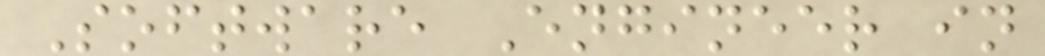Software Engineer in
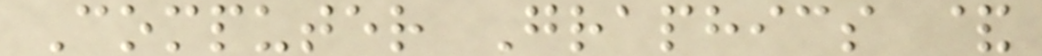Computer Graphics &
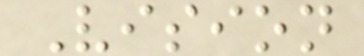Vision
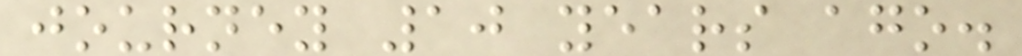journey 10 years ago.
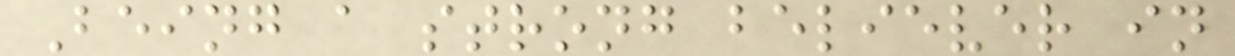Being a strong believer in
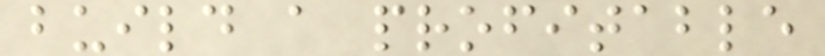build a profitable
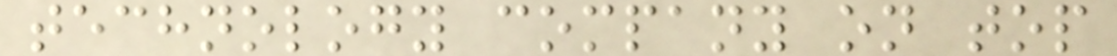technology company on top
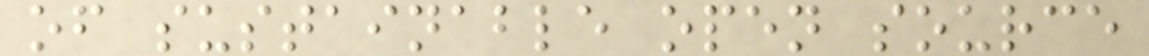of sustainable open source
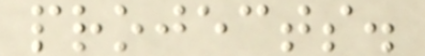projects.
